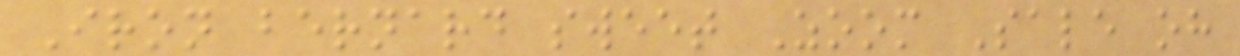Iron bernard sweet Zoom Sale oh
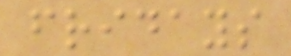fridays
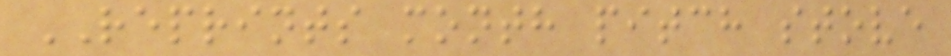REPRINTS month pitch stove
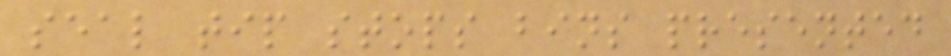seal tip stops bins presented
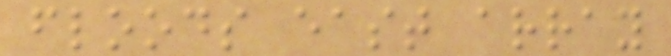floods east array
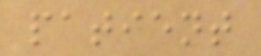patient
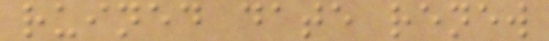ruined date renew
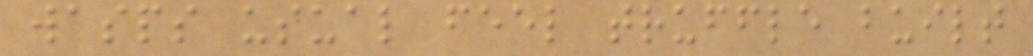wasps usual feel truffle built
